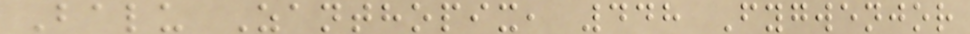Balu Zanthopix, 448 Fygwenjor
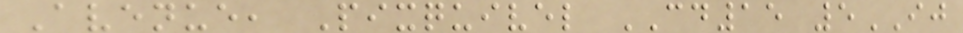Avenue, Pixquivel CD15 5IJ
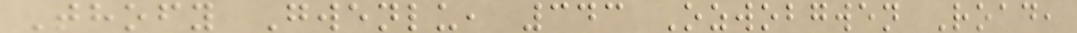Thofy Gwenlu, 343 Ozwobgwen Road,
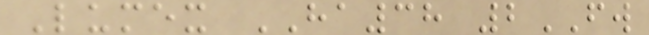Lumex HA38 2FW
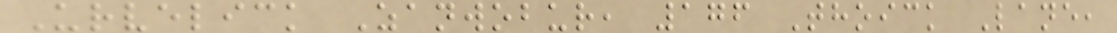Urvelick Zanwobur, 176 Thoick Lane,
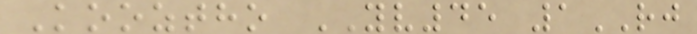Kooztho YV45 1RJ
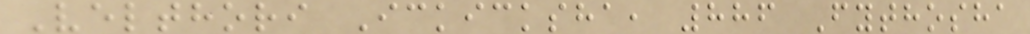Velthori Ickicksha, 886 Fythosha
